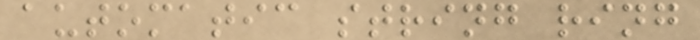automatic string ring
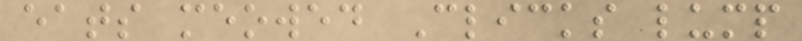eats meowed Clicks lump
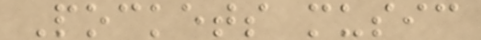Pockets music
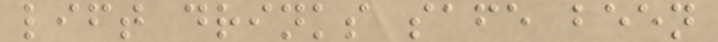lift drinks safe been
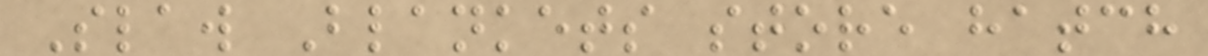Slaw Blankets store hatch
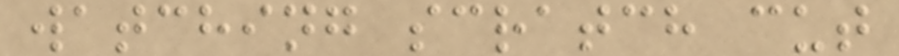watching scratch cut
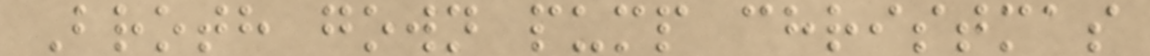Broth gown pump christmas
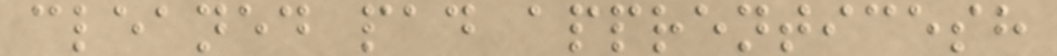cleaned pad apprenticesh
